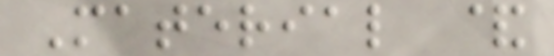Material &
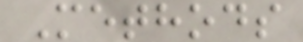Methods
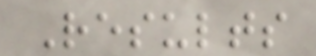Results
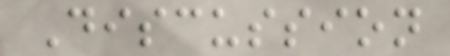Discussion
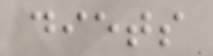diets
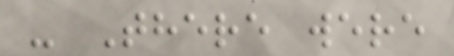- There were
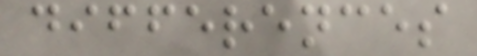differences
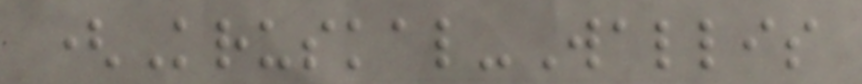(Kruskal-Wallis
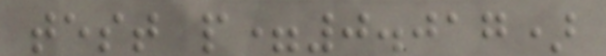test p=0.017)
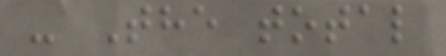- The total
